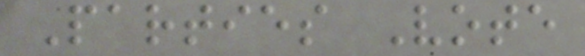Parties Vote
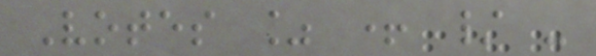Votes % + / -
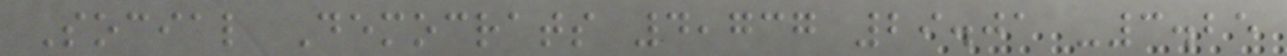Social Democrats 4,737 29.01 -3.25
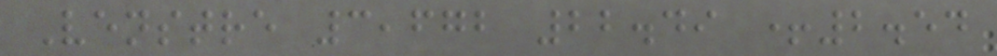Venstre 3,672 22.49 +2.54
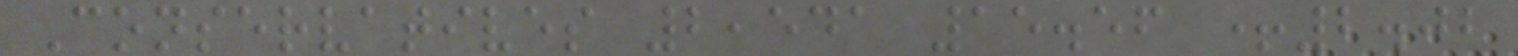Conservatives 2,541 15.56 +2.02
